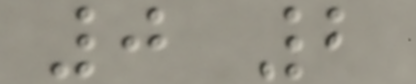0 2
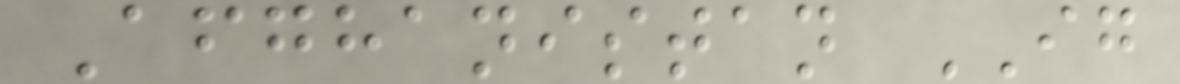Afghanistan IG
